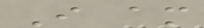I am
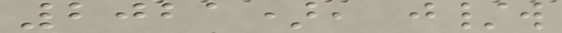2021), j/w
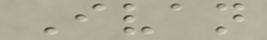Ivan
